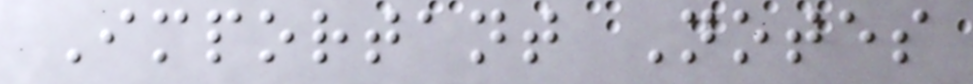Important Notes
